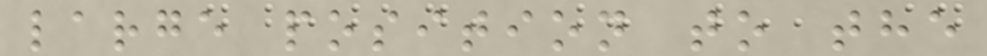large position to the
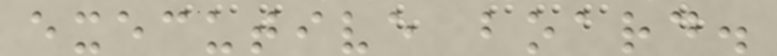executive board.
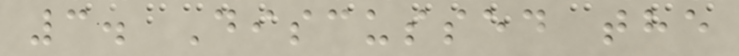3. Discussed the
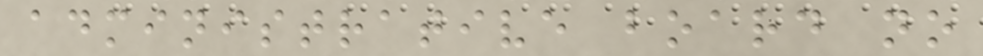administrative board no
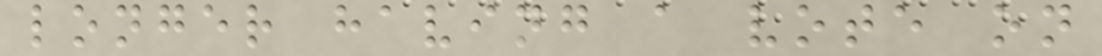longer having a vote on
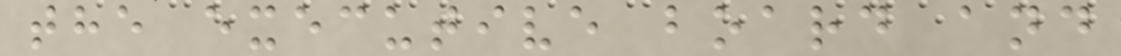the executive board and
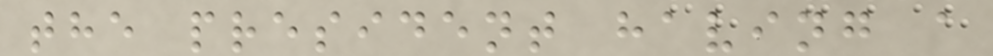the president having a
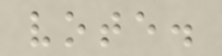vote.
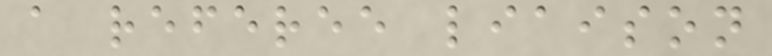a referee liaison
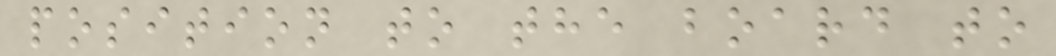position to the board to
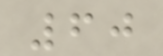60
